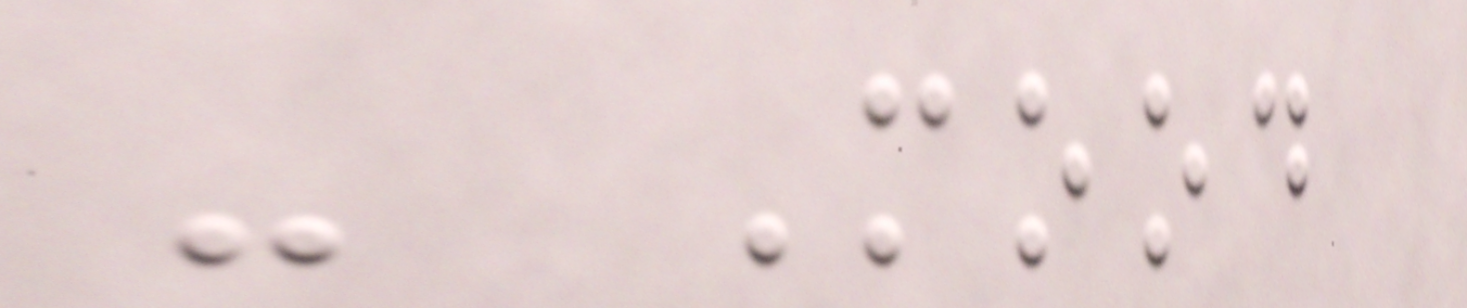- Mood
